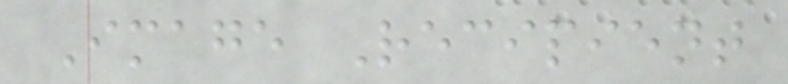Image Recipient
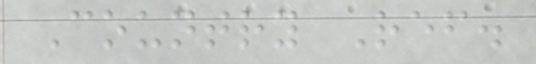Country Ref.
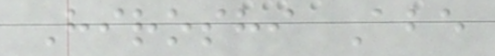Hiroshi Abe
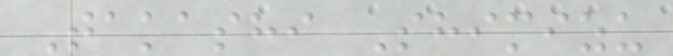Takashi Shimizu
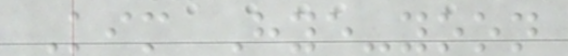Kim Hye-yoon
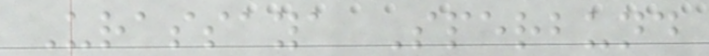Urassaya Sperbund
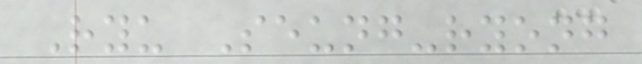Ryu Seung-ryong
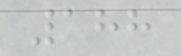188
